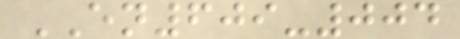EN609-004
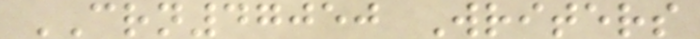CRN47050 Writers
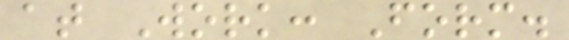at Work: Form.
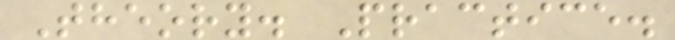Theory. Practice.
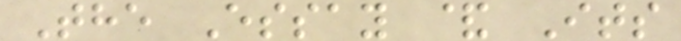The Essay & Its
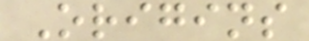Origins
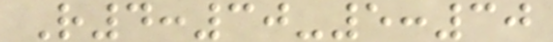R4:30-5:30
